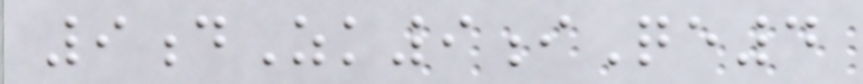9dZk9iQe4
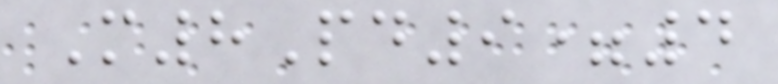M8Pd9=4
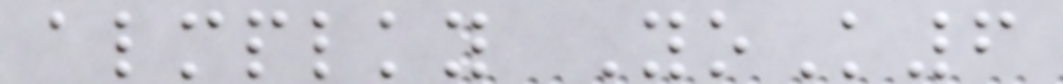almplky YoK6
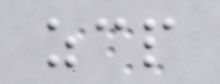zcp
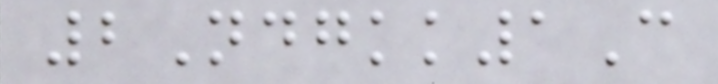2Ndgkk1C
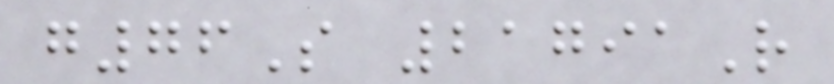g76S 21791R
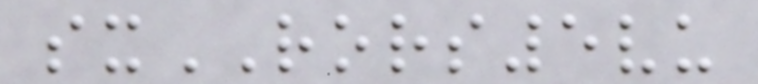sxRORS5vu
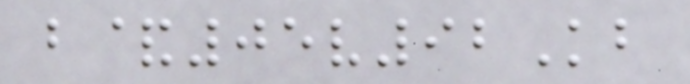b&05v92Kb
